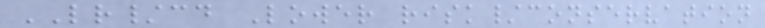LR/cd Lower risk/conservation
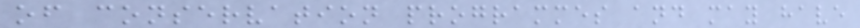of conservation programmes and may have
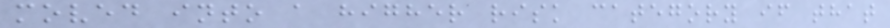moved into a higher risk category if that
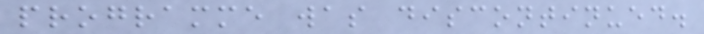programme was discontinued.
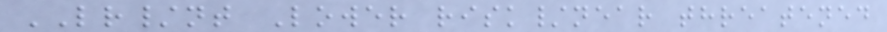LR/nt Lower risk/near threatened
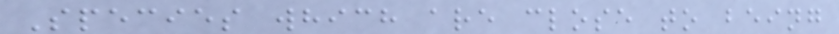Species which are close to being
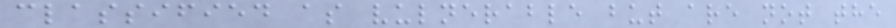classified as vulnerable but are not the
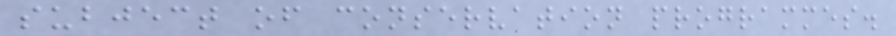subject of conservation programmes.
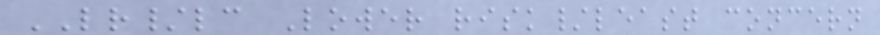LR/lc Lower risk/least concern
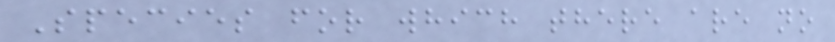Species for which there are no
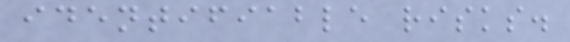identifiable risks.
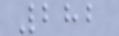282
